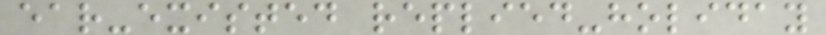ear-existed replied-holiday
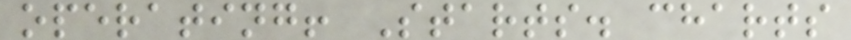operating! Starts. charts
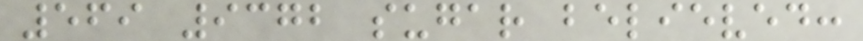569 9372 sugar believed:
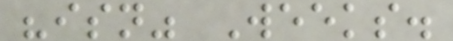"isn" Weeks.
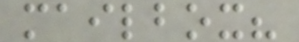mailbox?
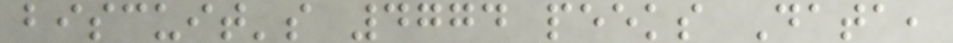biscuit's 4774 peeks Data,
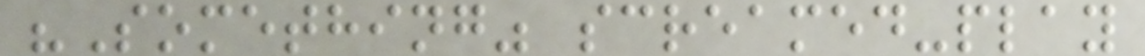"Something" screamed-play
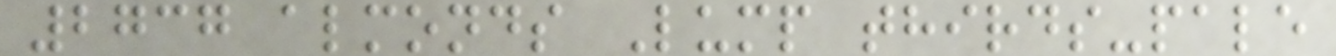2737 almonds Lump thirds-pale
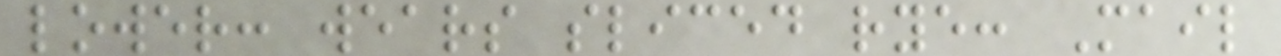lower: wears sliced rye: Mail
